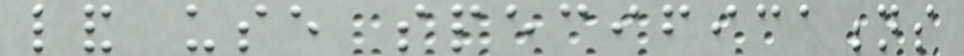land use specifications
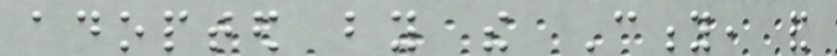adopted by the City, and
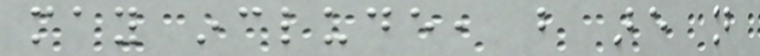may include, but are not
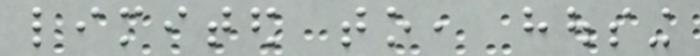limited to, housing
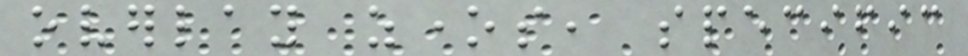overlay zones, specific
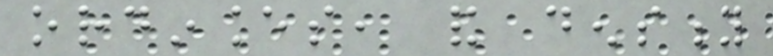ordinances, and density
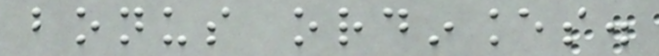bonus ordinances.
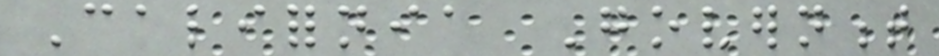California Government
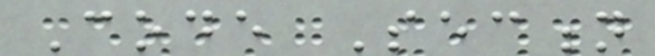Code Section
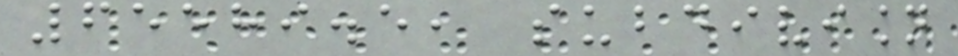65589.5, subdivision
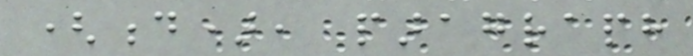(d), paragraph
